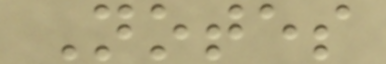Notes
